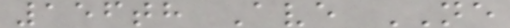156th Ave NE
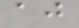aj
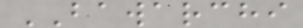BAWARCHI
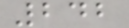242
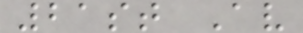21st Av
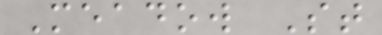Meadow St
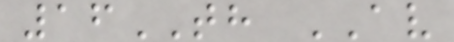16TH AV
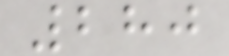280
